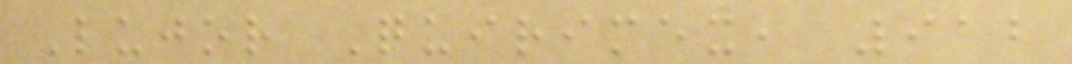Lujor Quirimex, 912
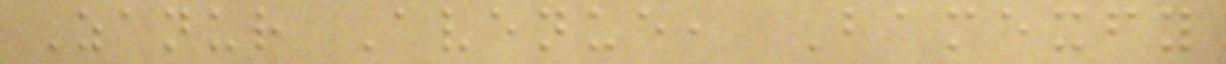Zanur Avenue, Bamexfy
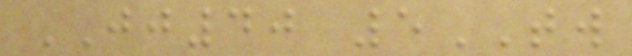JJ40 5TW
